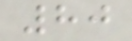80
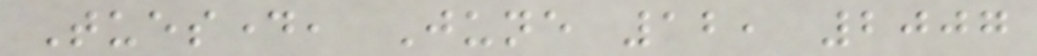Tuesday, June 12, 2007
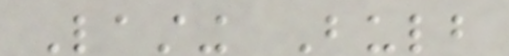Lasting Bulb
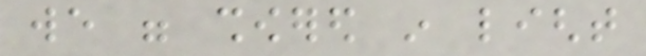we were showered in light
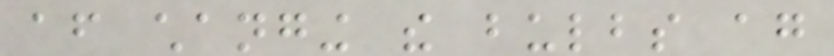after changing the bulbs again
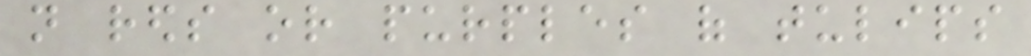not reds or purples of tulips
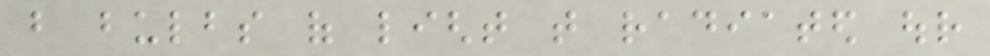but bulbs of light that radiated our
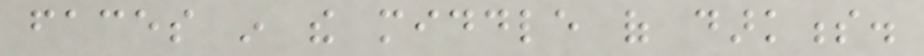faces in the middle of darkness.
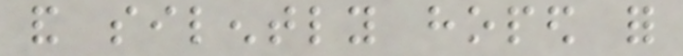and silently hoped for
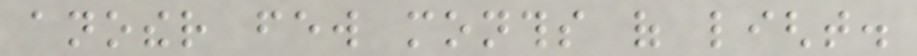another few months of light.
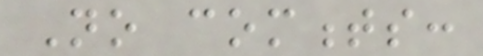No comments:
